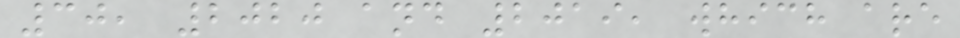30, 2020 and 2019, which are
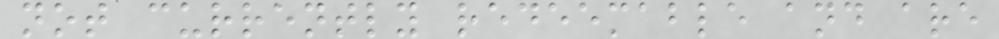not currently redeemable and are
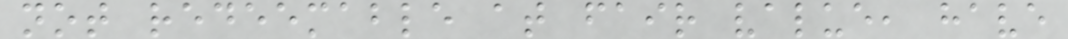not redeemable at fair value, have
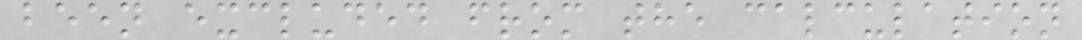been excluded from the calculation
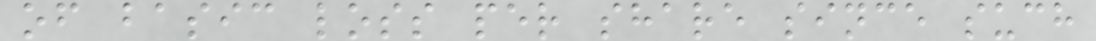of basic loss per share since such
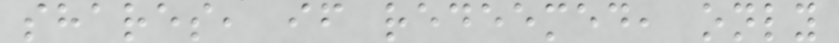shares, if redeemed, only
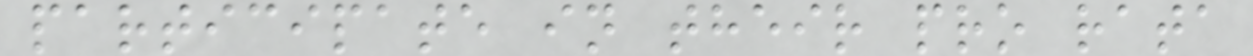participate in their pro rata
